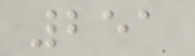251
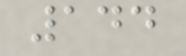144
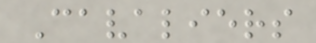Cavaliers
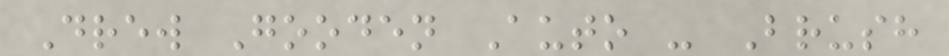Drew Gooden Auto - Brush
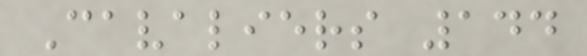Cavaliers 144
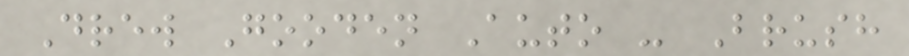Drew Gooden Auto - Brush
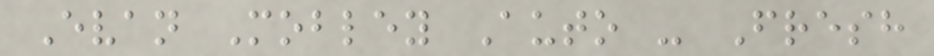Evan Mobley Auto - Fresh
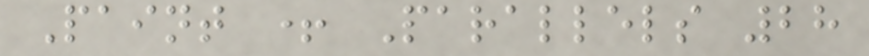Paint + Parallels 28
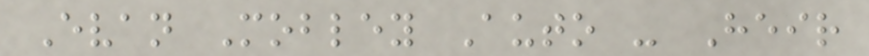Evan Mobley Auto - Heir
